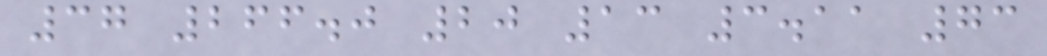37 266.0 20 13 3.11 73
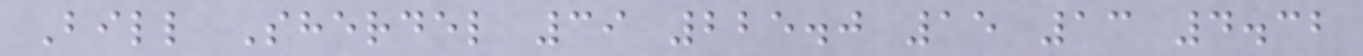Bill Sherdel 39 225.0 15 13 4.32
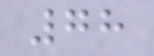78
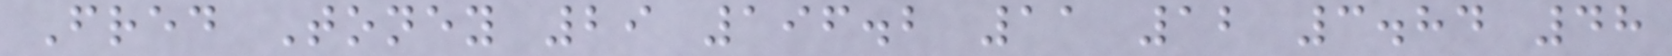Fred Toney 29 196.2 11 12 3.84 48
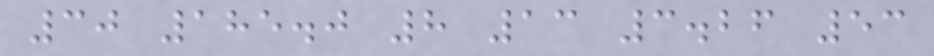30 185.0 8 13 3.26 53
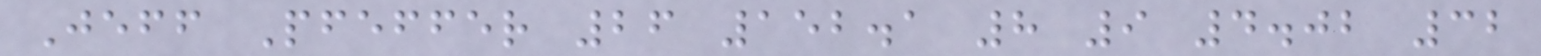Jeff Pfeffer 26 152.1 8 9 4.02 32
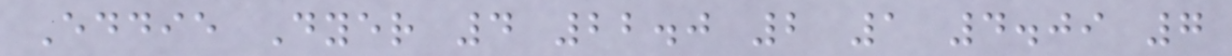Eddie Dyer 4 22.0 2 1 4.09 7
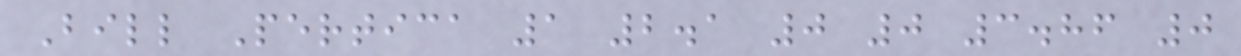Bill Pertica 1 2.1 0 0 3.86 0
